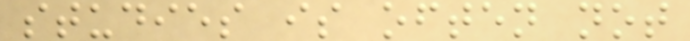studies is often not
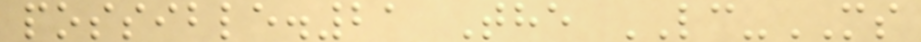possible.21 The LC-MS
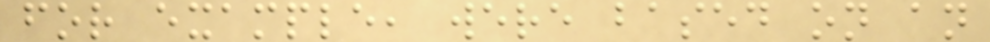for example, were based on an
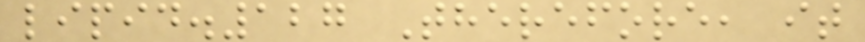lipid.127 Therefore, it
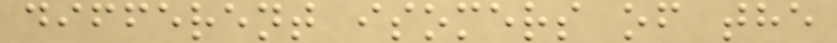different isomers of the
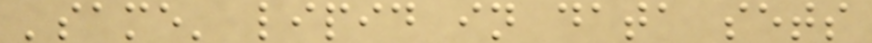'same' lipid in data sets
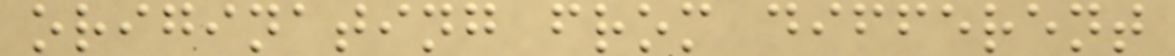originating from different
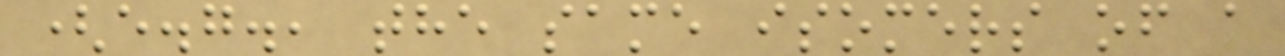(e.g., the same isomers of a
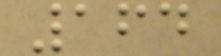164
